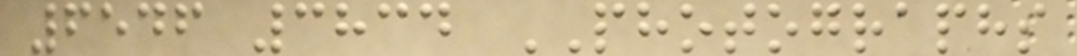6546 3834 PHOTOGRAPHS
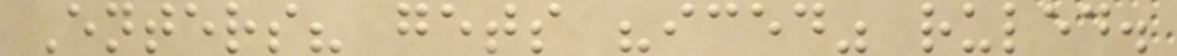Enters? gets "iced" ruled.
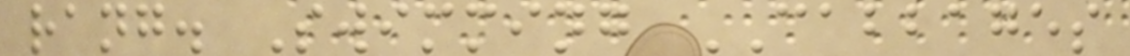rang. Swimming CABBAGES
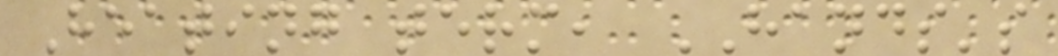Heating term, HANDS's
